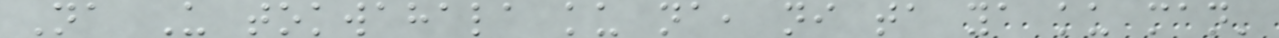Na U tokwahala ku na, ni ta ya ku man'
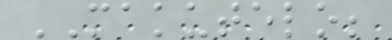MAKUTELO;
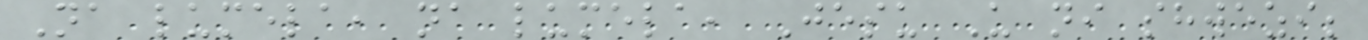Na lumela, na lumela, Jesu U ni shwezi;
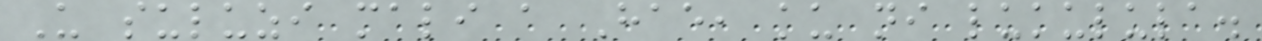U suluzi mali a Hae, ku ni lukulula.
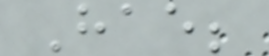Hae;
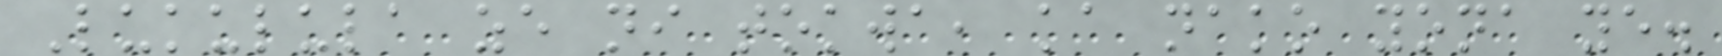Lukulula ze ni tokwa, ka nako yona ye.
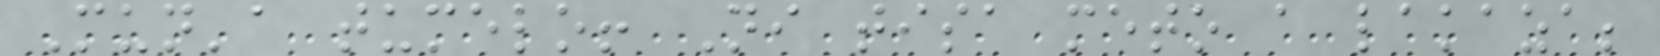Mun'a tumelo! Ni tisa meto a lakaza;
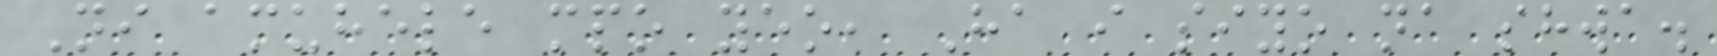Ni amuhele mpo yeo, Ha i siyo na shwa.
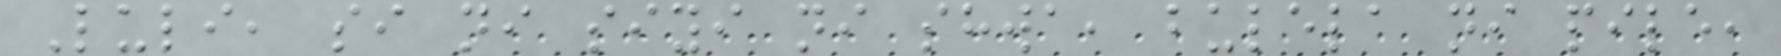Luli, si ni siyi ni shwa, bulela ni pile,
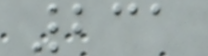231
